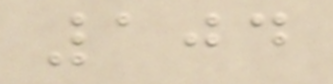104
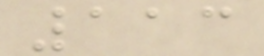113
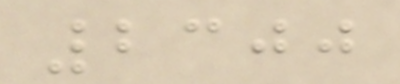2300
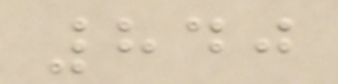840
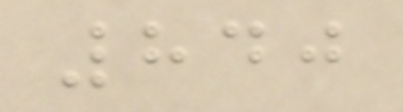840
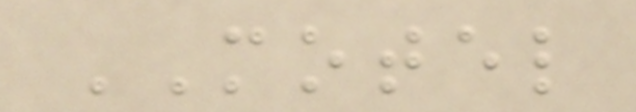MOTEL
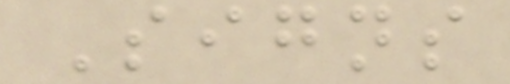Signs
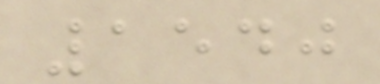1540
